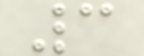3
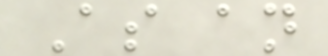As an
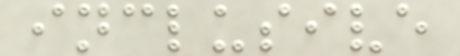inclusive
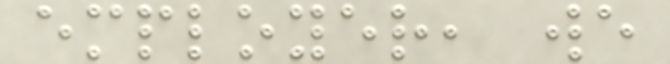employer, we
